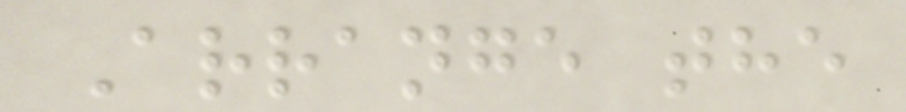Arrange the
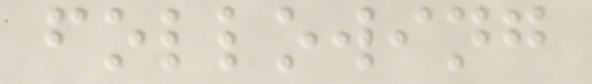following
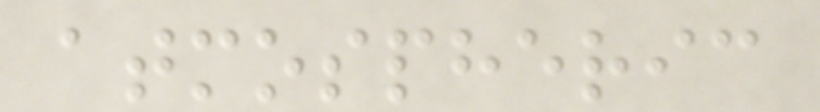atmospheric
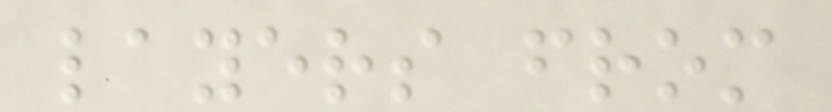layers from
